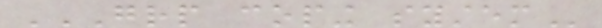GRP COPING SYSTEM
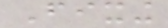Fixing
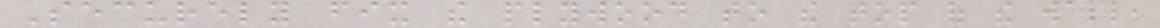Securely fix the plywood to the top of the wall,
